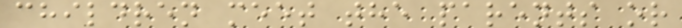children meet the parents or
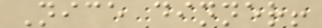Nice dinner!
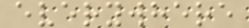everywhere
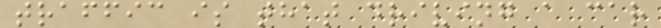traffic is that driving a car
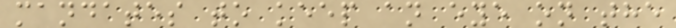mandates to keep an eye on the
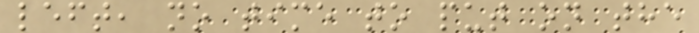left, no time to put on the
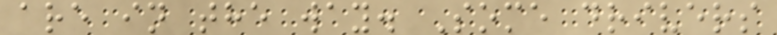are in the way. Some drivers
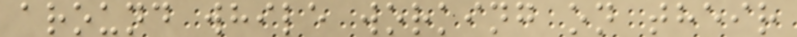around while working on their
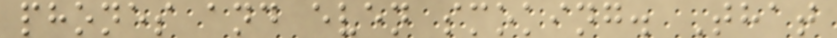phones and even smoking. That
